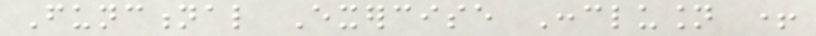Functional Exercise Conclusion +
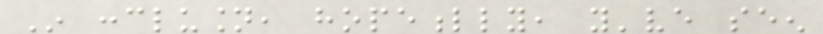In conclusion, hopefully, you've seen
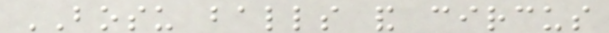BOSU balls and circus
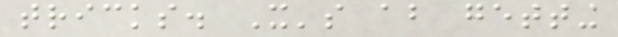tricks. It's about getting
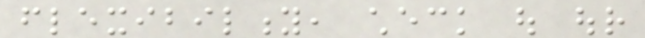flexibility, check out our
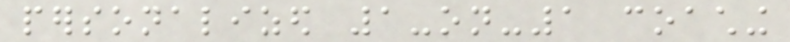personalized 1-on-1 coaching
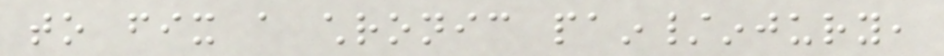to fix a chronic pain/injury,
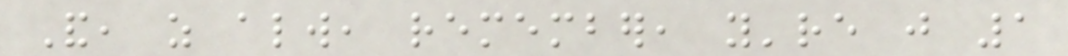And, as always, remember, you're just 1
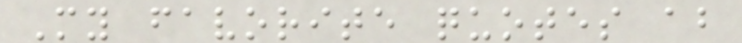My favorite quotes about
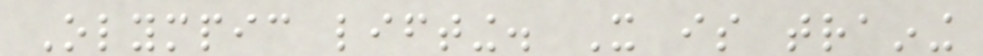Olympic lifting. It is training
